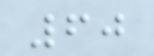60
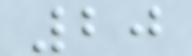20
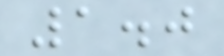1.0
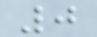0
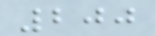200
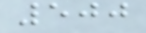500
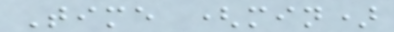Time (min)
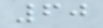60
